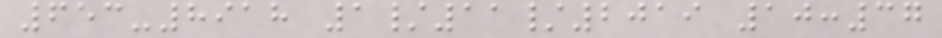653-8918 1/11/2019 10:37
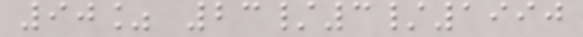90% 23/3/1990
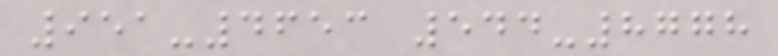951-4653 544-8778
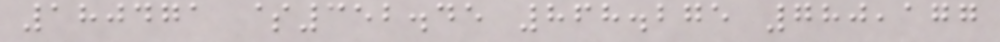180471 $352.45 868.275 780,177
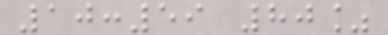10:59 80%
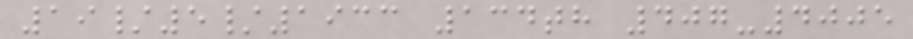19/5/1933 134th 407-4005
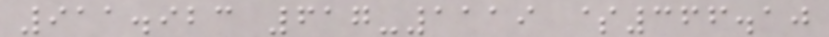911.923 617-1119 $366.10
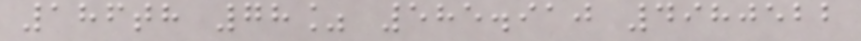186th 78% 585.910 4980522
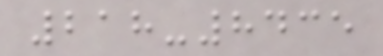218-8435
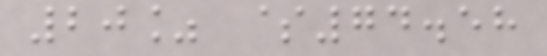20% $74.58
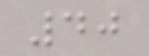40
